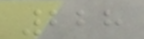228
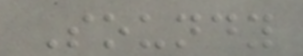Soundy
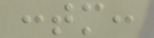:tm:
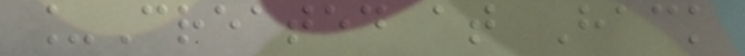_Created at Hack
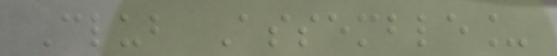Club Assemble_
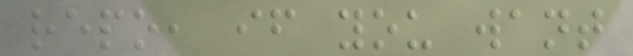repo, if you want
